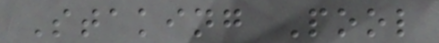Staking Pool
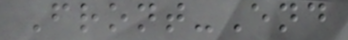Front-End
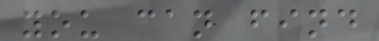you can find
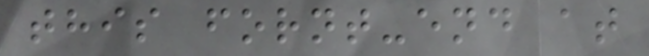this fornt-end at
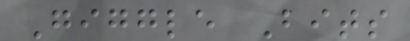Giggle Bits
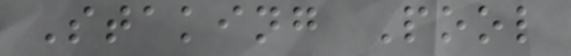Staking Pool
